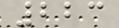223
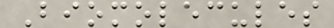Biomolecules
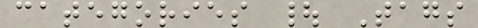categories | Tags
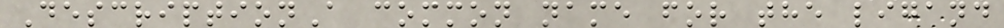DescriptionA common name for the ligand
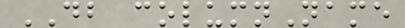DB columnName
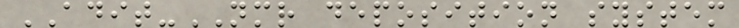ADIT-NMR deposition system
